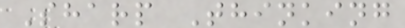Sharp Thinking
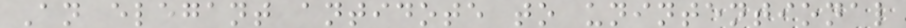An elegant antidote to unintentional
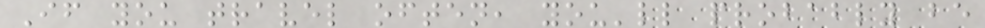If you travel often, you'll probably be
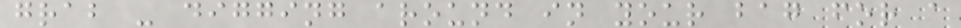grab - digging around in your bag for a
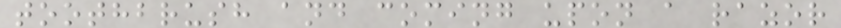toothbrush and coming upon a razor
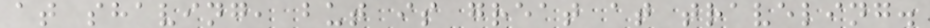at shaving, but is great at traveling.
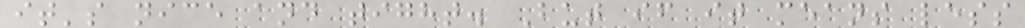it's nice and tight. But if it means less
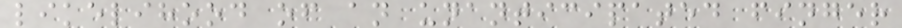likelihood of an unanticipated finger
